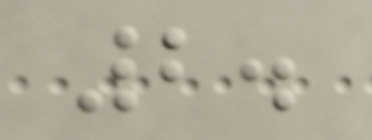2.
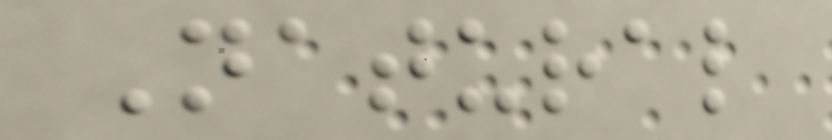Natural
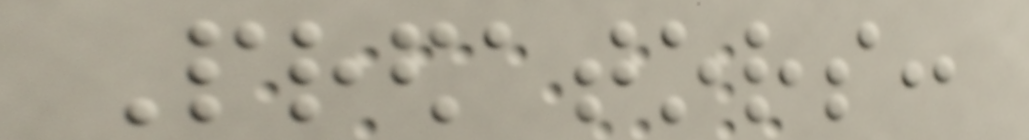Predators:
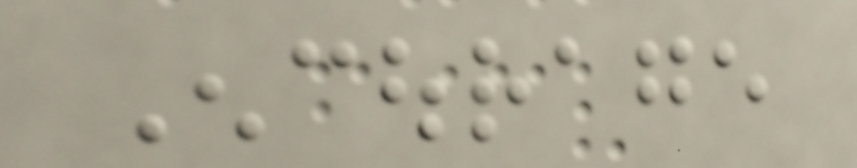Encourage
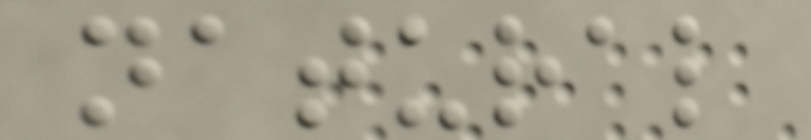natural
